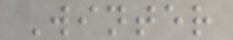Winter
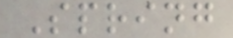Spring
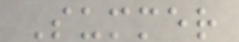Summer
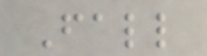Fall
